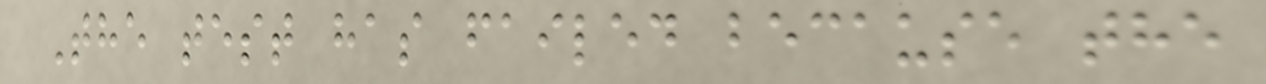The test has failed because the
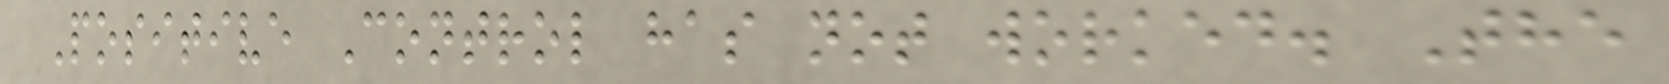Positive Control has not worked. The
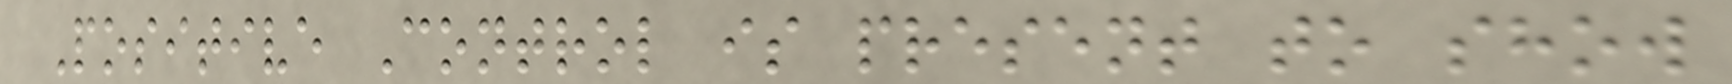Positive Control is present to show
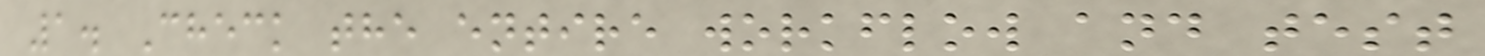1. Check the entire workflow and test
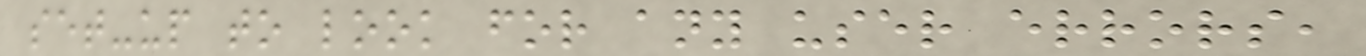set-up to look for any user errors,
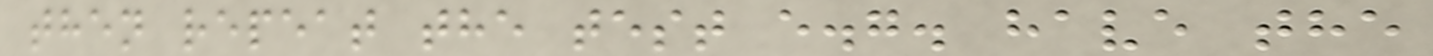then repeat the test e.g. have the
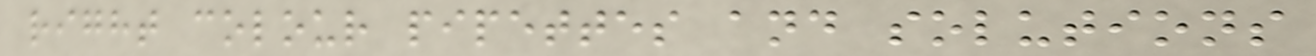right colour pipettes and solutions
